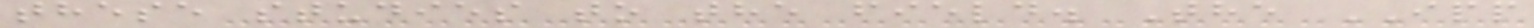these studies to the field. The IPP
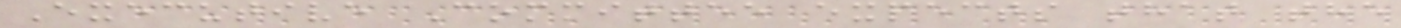Executive Committee expects that the
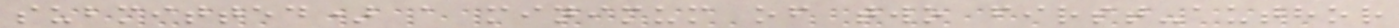submitted) a minimum of two first-author
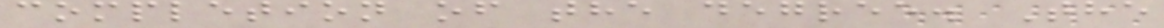completion of the degree. The
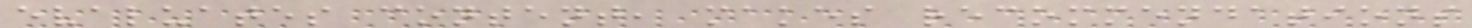evaluates content, makes recommendations
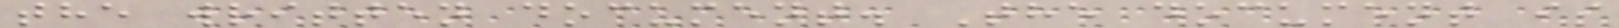the written document. The document is
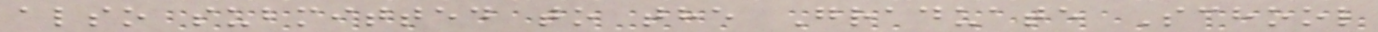also submitted to the Graduate School
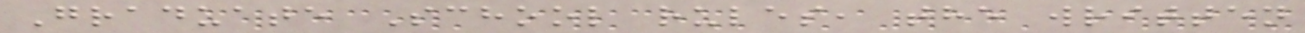Graduate School rules, the written
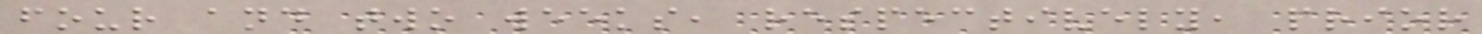four and two weeks, respectively, prior
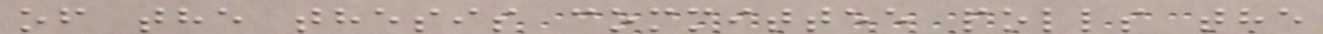of the thesis committee polls the
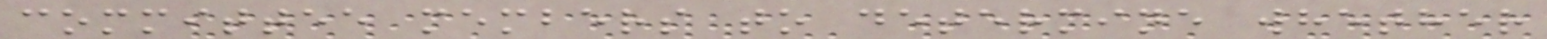committee members to determine whether
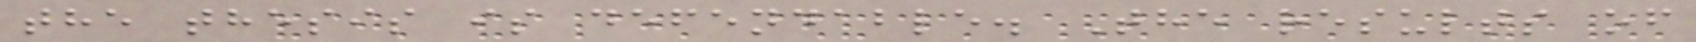the thesis is defendable. The results of
